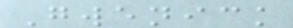Gwenick
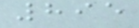895
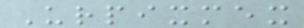Urpixmex
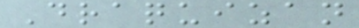Draquizan
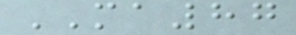MA87
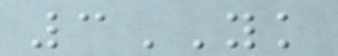3YK
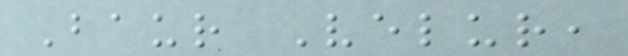Baur Velur,
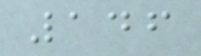146
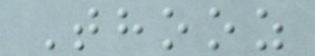Thooz
